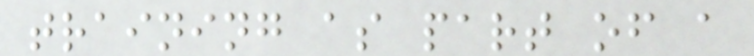training as part of a
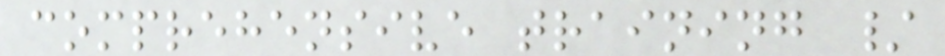comprehensive training /
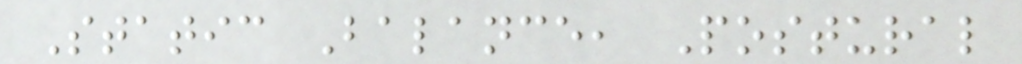Static Balance, Postural
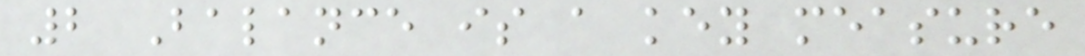2 Balance is a key measure
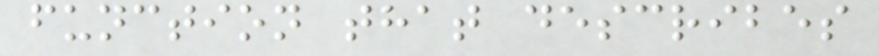function that describes
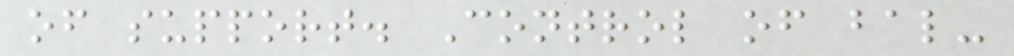of support. Control of bal-
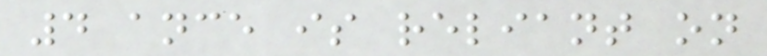4 ance is reliant on
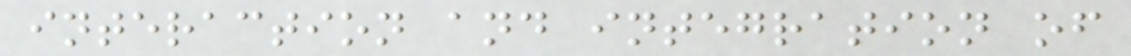interaction and integration of
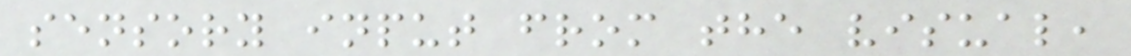sensory input from the visual,
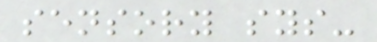sensory sys-
